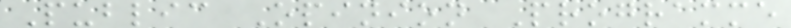Public Opinion Programme
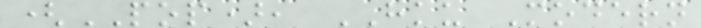(POP), HKU Modern
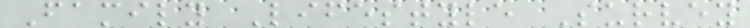Family Lifestyle Survey
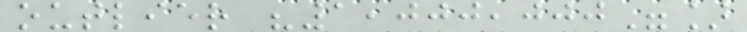outlier "1,000,000"]
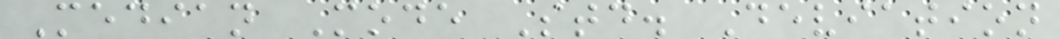Median Mode Std. Deviation
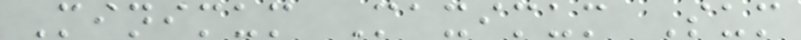Minimum Maximum Sum
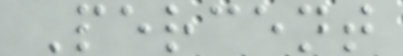Percent
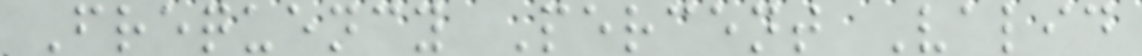Frequency Percent Valid
